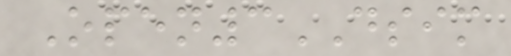Open3DSIM
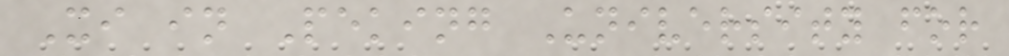Xi in Peking University for
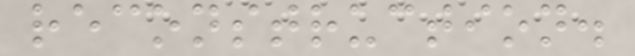reconstruction.
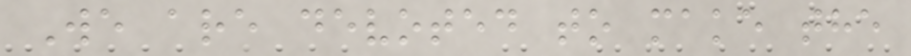We are devoted to make the
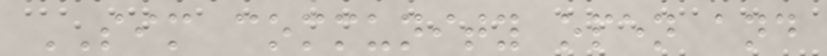SIM community open and
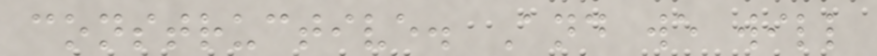constructive. And we will
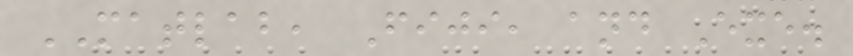MATLAB, Fiji, and Exe.
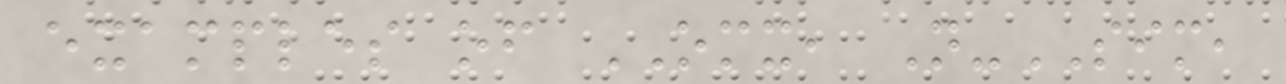examples of OMX, N-SIM,
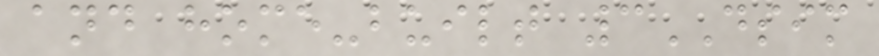and home-built 3DSIM
